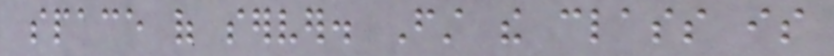space of server. First the class is
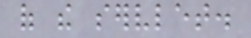of the servlet.
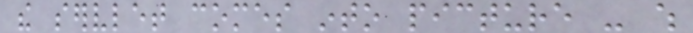the servlet comes into picture - which
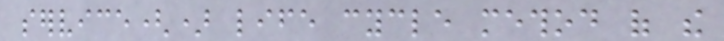service() life cycle method of the
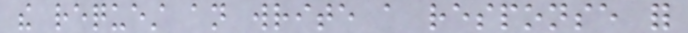the request an write a response for
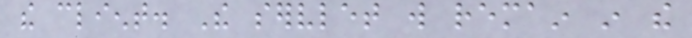the client. The servlet will remain in the
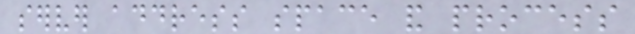server address space and process
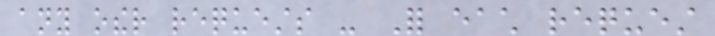any other requests - For each request
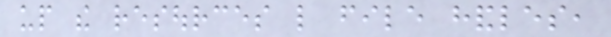up the resources like file handles,
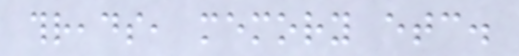threads, memory etc.
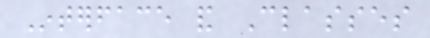Interface and Classes
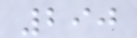290
